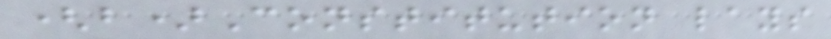(b)Constitution lays
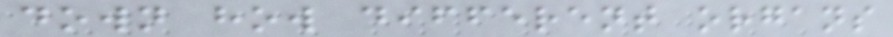down how different organs
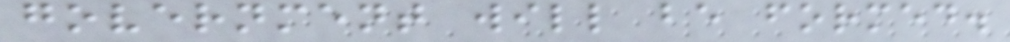government will be formed.
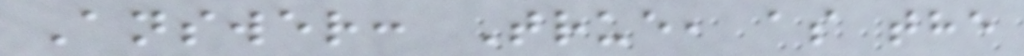Answer: True, as the
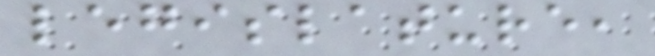legislature,
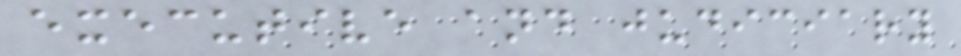executive and judiciary
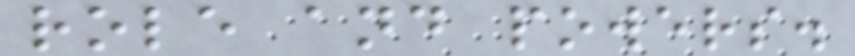role and powers.
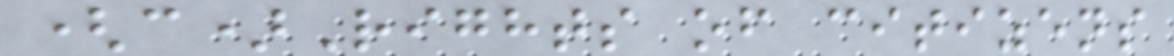(c)Rights of citizens
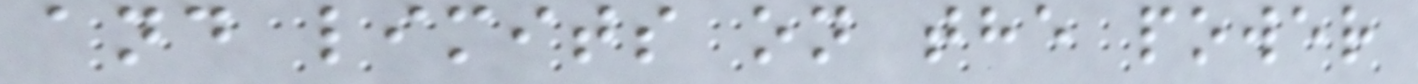and limits on the power
